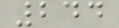244
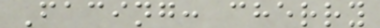Facing: cherry
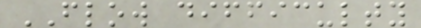FLOW difficulty
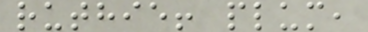ruthie! plum,
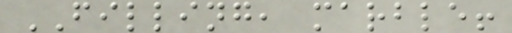FILLING, marble!
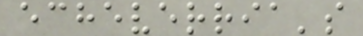echeverria's
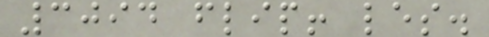3094 flip! les.
